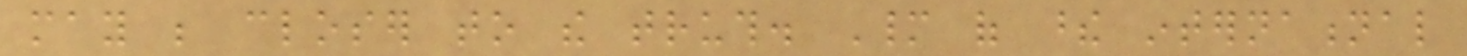may be closer to the truth. Many of these international
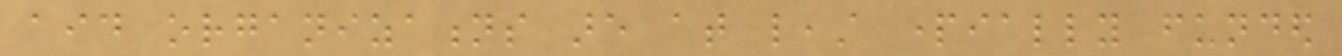aid organizations are at least partially funded
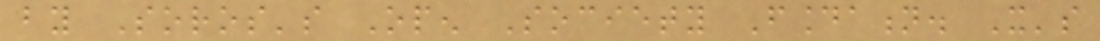by Soros's Open Society Foundation. It's
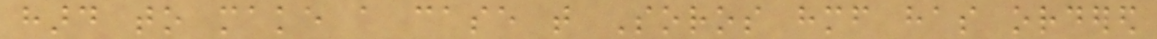hard to make a case that Soros himself has ordered
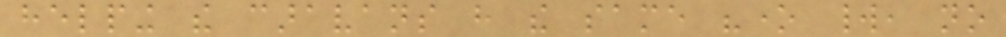helping the caravans have the same "one world, no
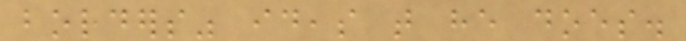borders" ideas that he does.
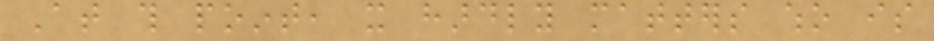At this point, it hardly matters who is
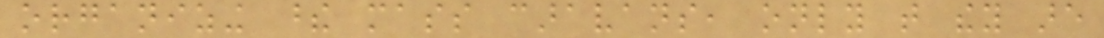organizing these mass caravans, only that they are
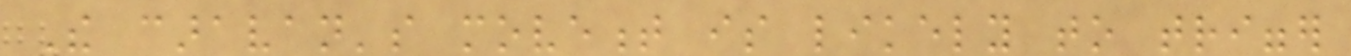The caravan's movement is likely to trigger
